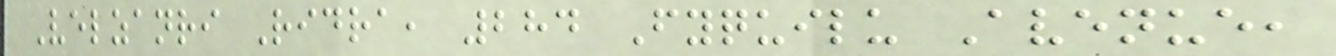Velzanri Ridra, 284 Fyquilu Avenue,
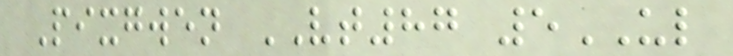Pixgwen VT87 5UL
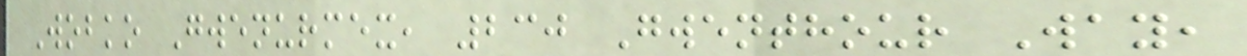Wobko Gwenurmex, 230 Gwenthour Way,
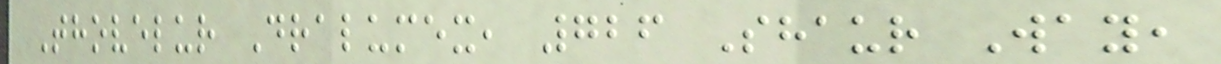Thovelur Dralumex, 726 Shaur Way,
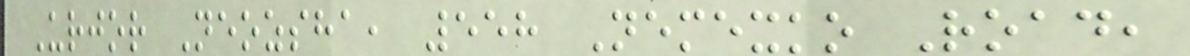Urjor Neozsha, 558 Nemexko Road,
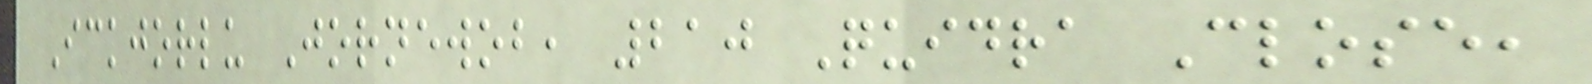Ickjorlu Jornewob, 210 Quidra Close,
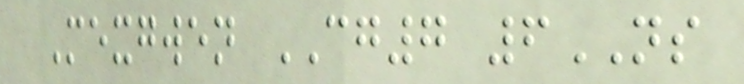Mexgwen CG7 6NS
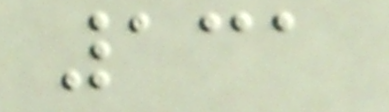131
